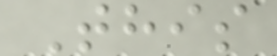This
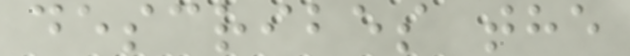describes the
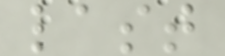last
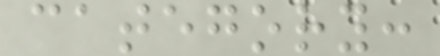category:
